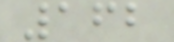162
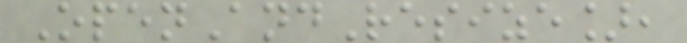OpenAndResize],
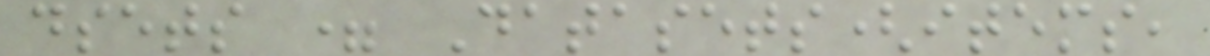dsets = Datasets(items,
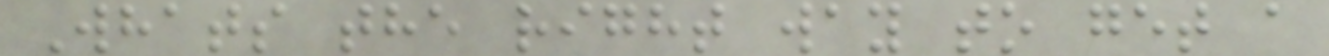Whats the right way to get a
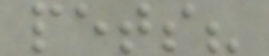pets?
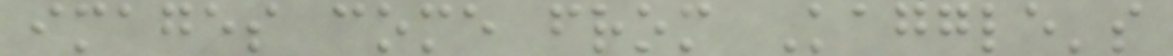images come from Kaggle's
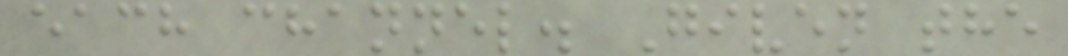each channel. Given the
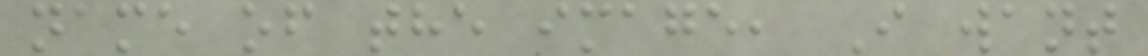name of the image, I want
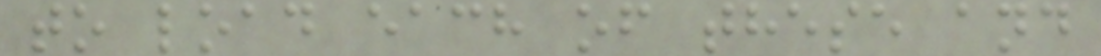to load each of these and
